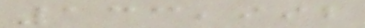133,992
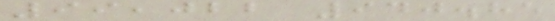99,022 940.85
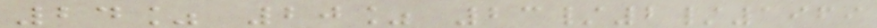24% 20% 23/2/1969
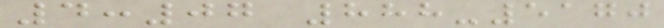4:07 888-5170
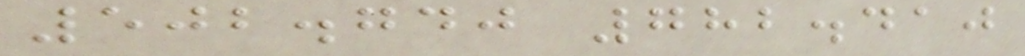502.740 782.410
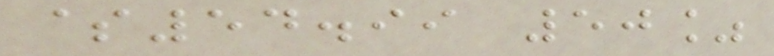$54.99 50%
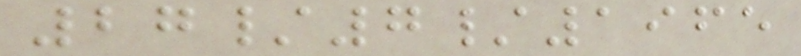27/7/1965
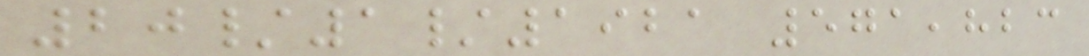20/1/1921 571,823
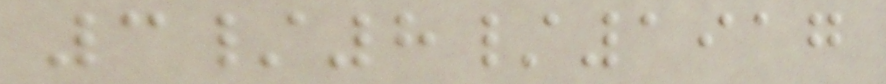3/8/1917
